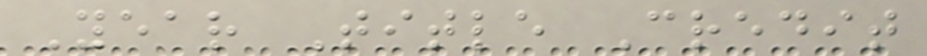Year Title Credit
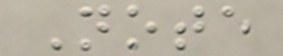Note
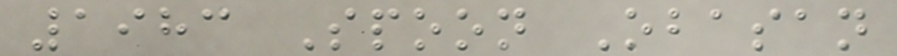1983 Spoon Obasan
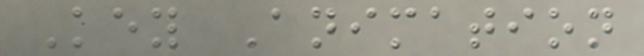Key Animation
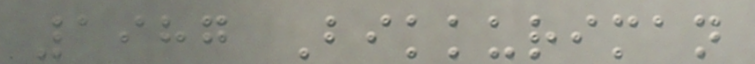1987 Bikkuriman
